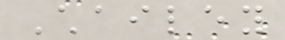Chailey
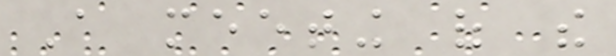A meeting of the
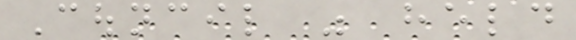Council was held
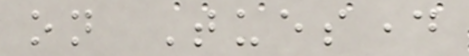on Tuesday
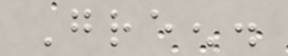Green.
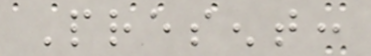Present:
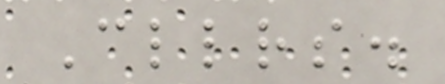Cllrs.
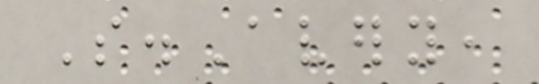S.Avery,
